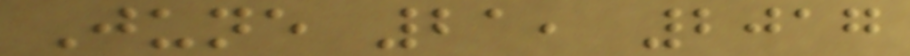June 21, 2017
